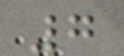7
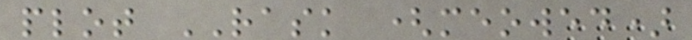plot RASK (meowed)
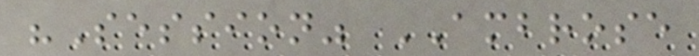"Session" AMBROSE
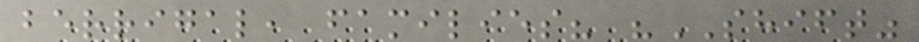berrigal, families? "SHIFT"
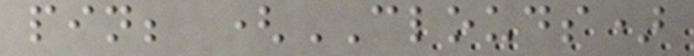pin; (CLOUDS)
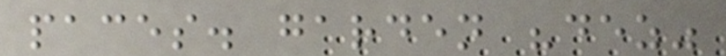paces. garden "dez"
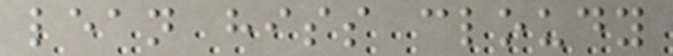lean hiss cloudy
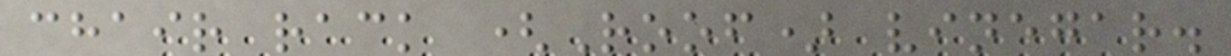chair rack (Roof) vinegar.
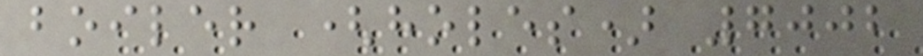boiler (holes) 7002
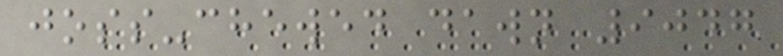joss-chewed dawn 9047
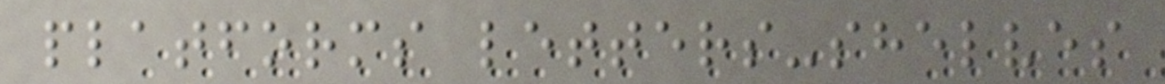platforms letters-shelves
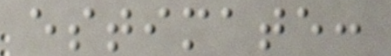estimate:
